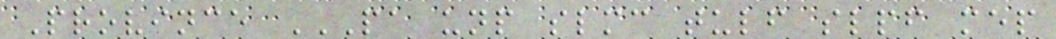Province PA UNP SLMC TULF SLPF MEP
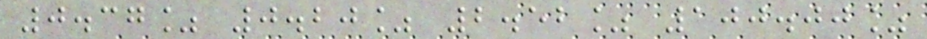0.37% 0.20% 2.52% 100.00%
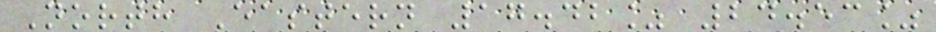North Eastern 17.42% 24.53%
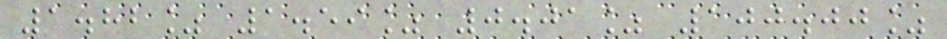1.82% 1.59% 0.01% 100.00%
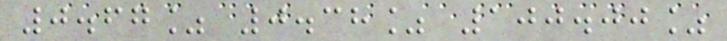0.67% 0.38% 100.00%
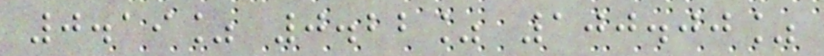0.19% 0.22% 100.00%
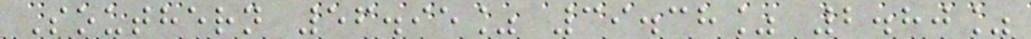Southern 56.95% 39.38% 2.80%
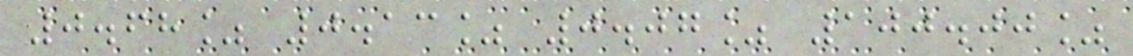0.68% 0.13% 0.07% 100.00%
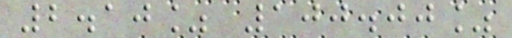2.10% 100.00%
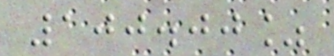100.00%
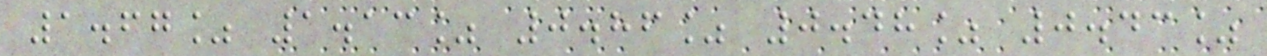1.67% 1.13% 0.86% 0.48% 0.43%
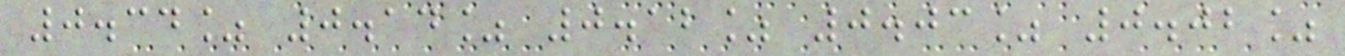0.34% 0.14% 0.12% 0.03% 0.02%
